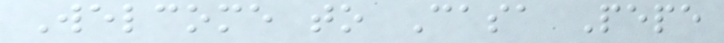Welcome to Casa Pepe
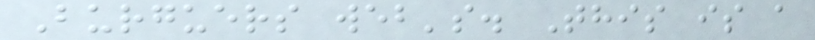Burguers web's. This is a
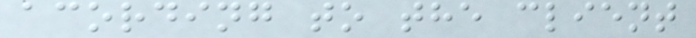acording to the client
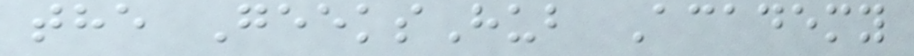the GeeksHub Academy
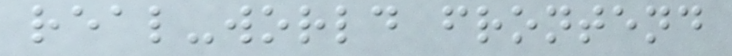real-world frontend
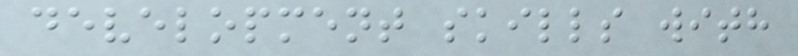development skills with
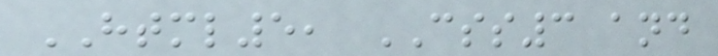HTML5, CSS3 and
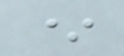*
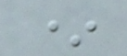*
